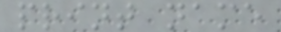print name
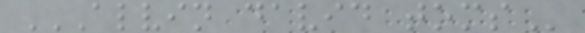ALVIN DAVID TOMS
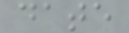date
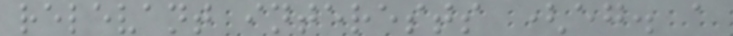relevant interests (eg. a
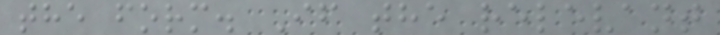the form. If the relevant
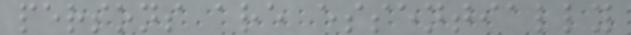persons are essentially
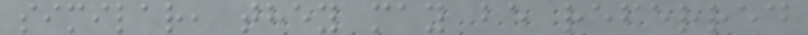similar, they may be referred
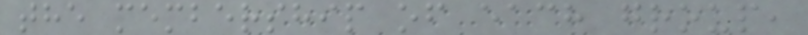the membership of each group,
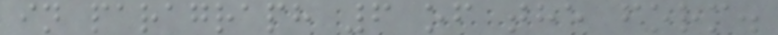in paragraph 6 of the form.
